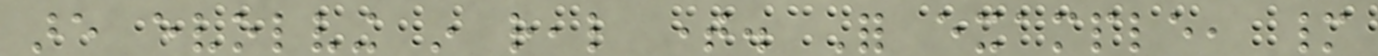are evolving in real time. For example, many
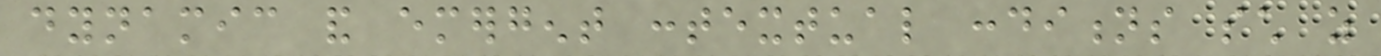dynamic and emergent contextual conditions such as
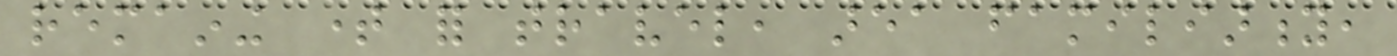remaining time for travel, area familiarity,
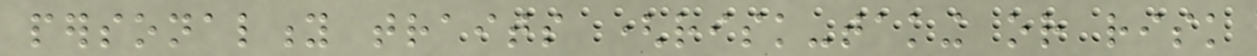personality traits (risk-taking or risk
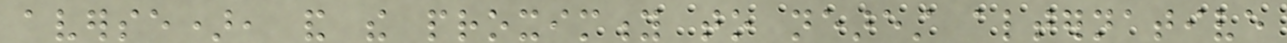averse), and the proximity to nearest alternative
